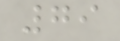79
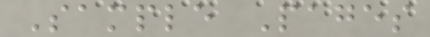Sample Pages
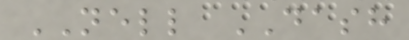NELL DASH
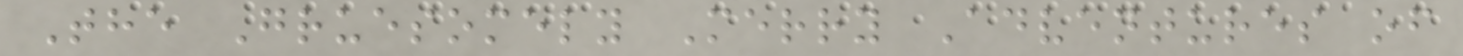The Gruesomely Merry Adventures of
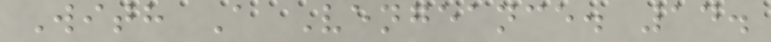With A Vengeance. 14.
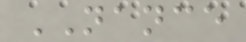NANCE
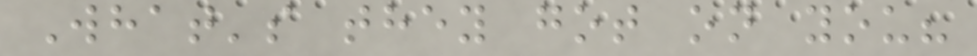What's they got on you?
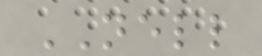NELL
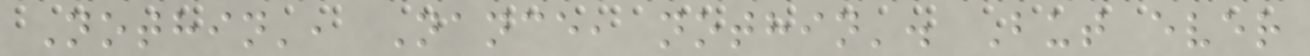Nothin', Nance, nothin'. But ever
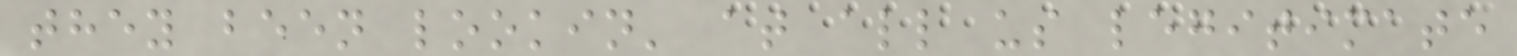they been lookin' at all us legitimate
